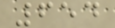654
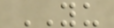YU
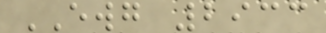EWG 2933
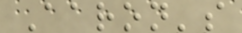Aaron's
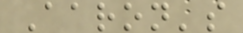Aaron's
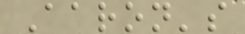Aaron's
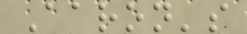Aaron's
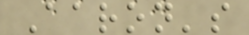Aaron's
